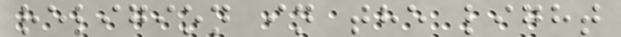religion in the light
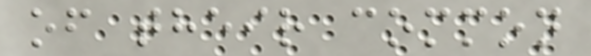of their common
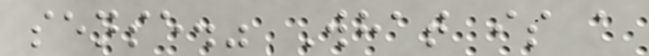sense." What is a
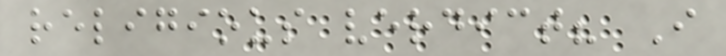religious verdict? I
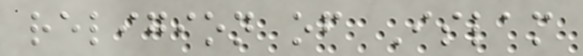religion of Islam
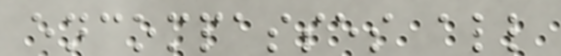encompasses all
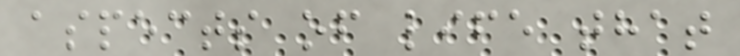aspects of life that
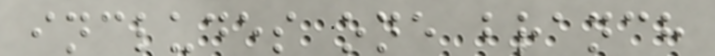includes one branch
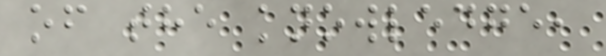of the knowledge,
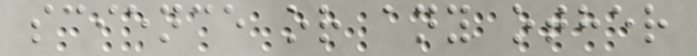science or any other
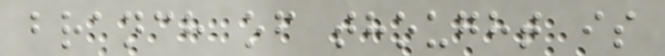branch of thought is
